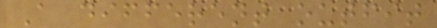A different outfit
